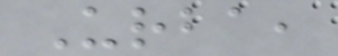Urba,
